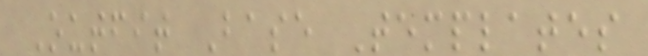Outfit Base Templates
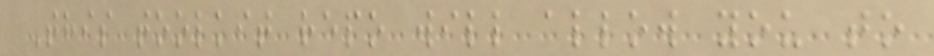This toolkit repo will allow you to
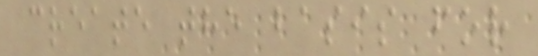create the basis for
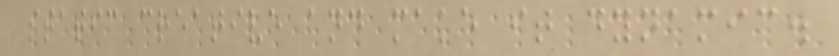static creative and make it dynamic.
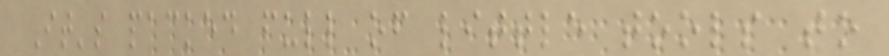It's packed full of little tools to
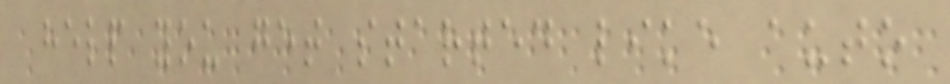help you get started like auto
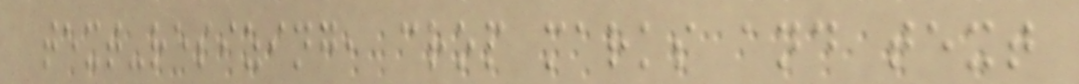text-resizing, crop marks and text
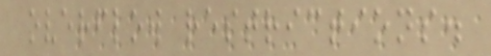overflow restrictions.
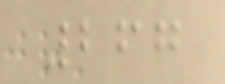267
